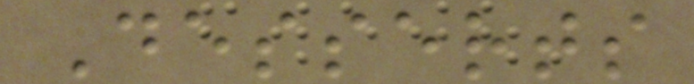Desserts
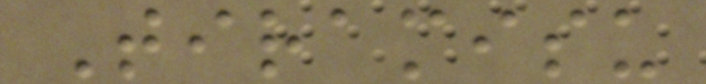Tiramisu
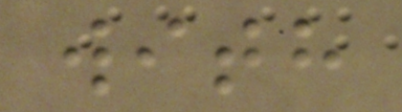with
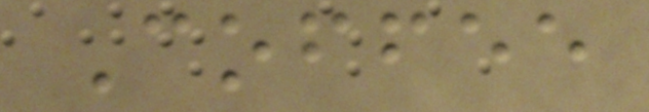Coffee
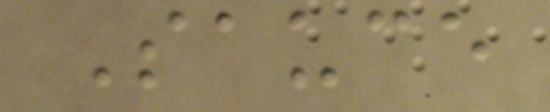Sauce
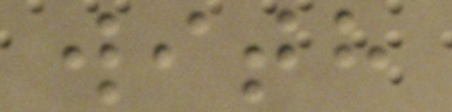with
